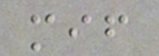mif
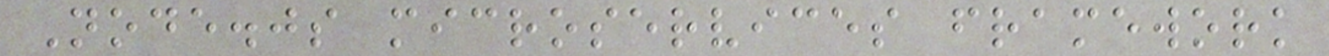Node.js microservices framework
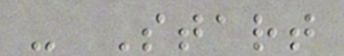- Start
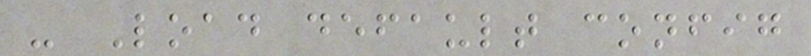- Load default config
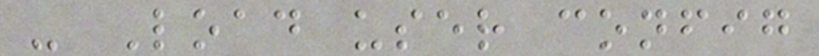- Load user config
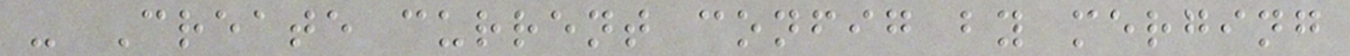- Create current config by merging
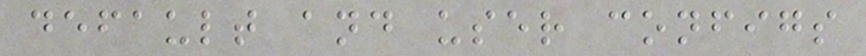default and user configs
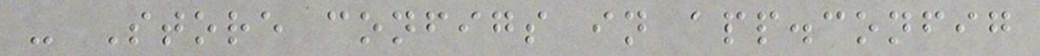- Store configs in app.config
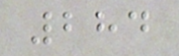284
